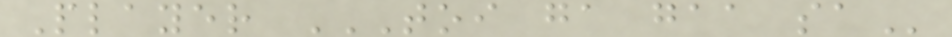Player TOI GA GAA SA
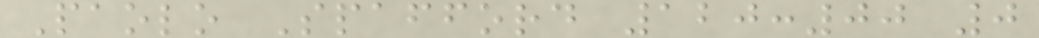Paolo Spafford 120:00 0
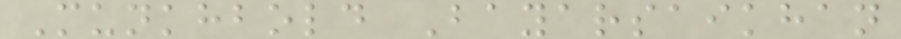Munkhbold Bayarsaikhan
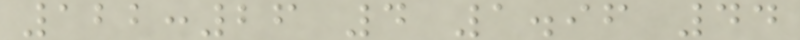122:26 4 1.96 44
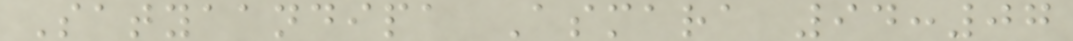Satyaandipa Asmara 94:07
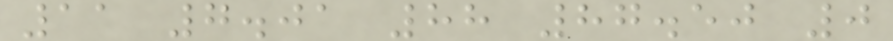11 7.01 88 87.50 0
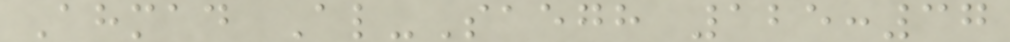Ahmad Al-Saegh 125:37
